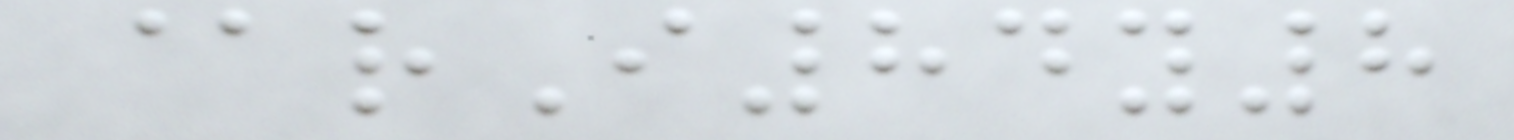@rI84y8
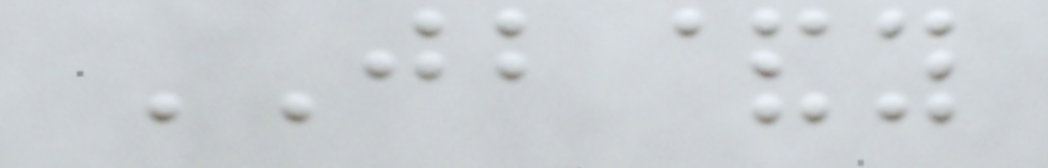JB&y
